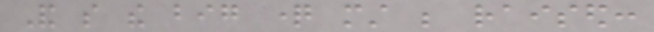And so the big question must be raised:
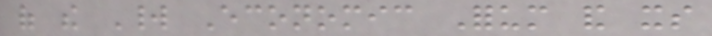of the World Economic Forum and its
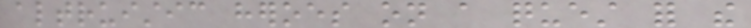altruistic heroes on a quest for the
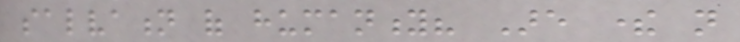salvation of humanity? Are there not
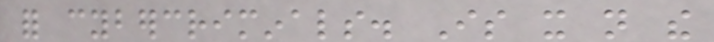for cybercriminals. Is it not the
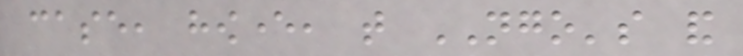case, however, that NGO's and
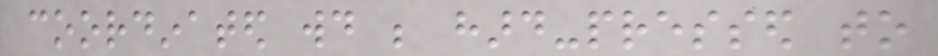coordinated would be hard-pressed to
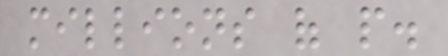millions of people.
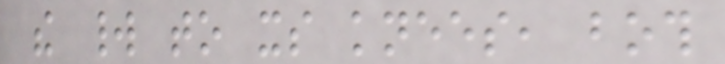the world to its knees, both
